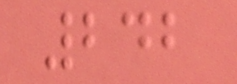242
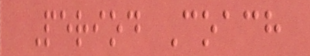Period Coach
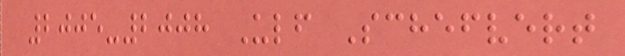2005-2008 Ulf Schefvert
